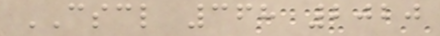CSCL 368 2020
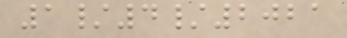1/4/2021
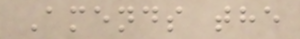Amends the
